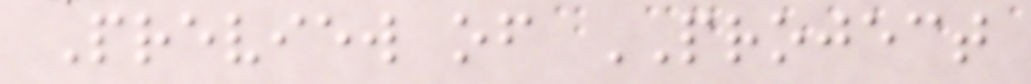Preview of PROJECT
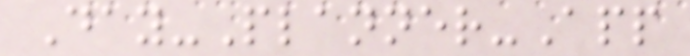Day-Planner-App
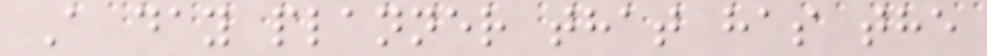A day planner that has the
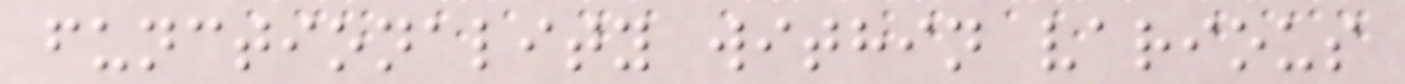functionality within various
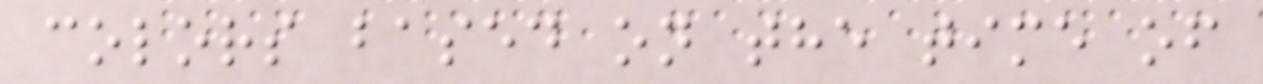colors based on the time of
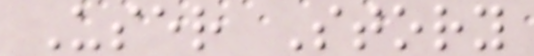User Story
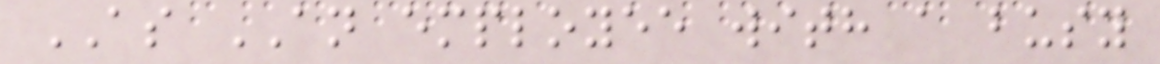AS AN employee with a busy
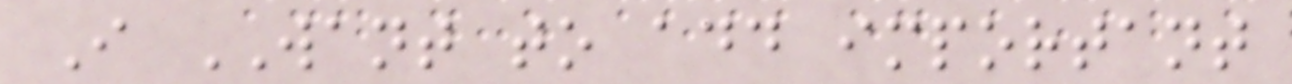I WANT to add important
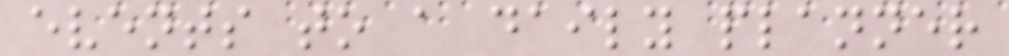events to a daily planner
